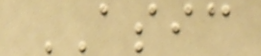ASIC
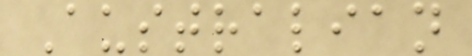Australian
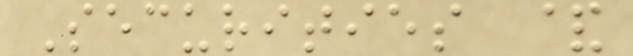Securities &
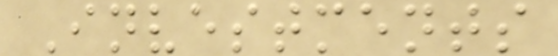Investments
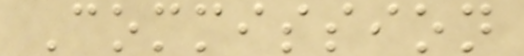Commission
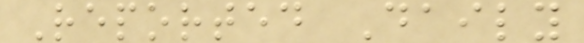Reported Daily
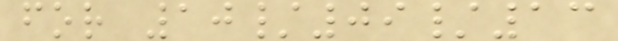for 10/09/13
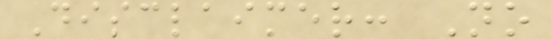Disclaimer: No
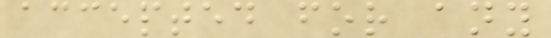accepted for any
